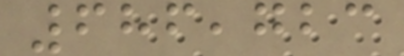686,723
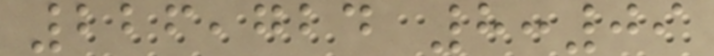226,724 8:09
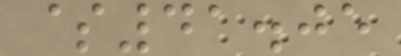$41.05
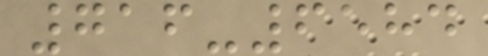716-6584
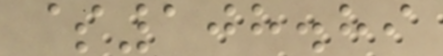$108.89
